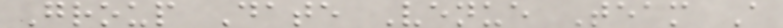Group Date Venue Team A
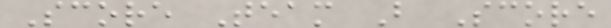Score Team B Score
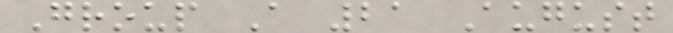Group A 21 August
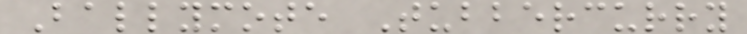Ballymote Tubbercurry
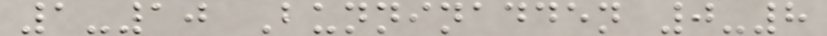1-10 Bunninadden 0-8
